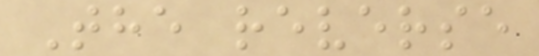The reverse
